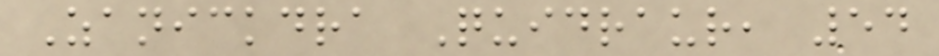Zanickdra Quidraur, 54
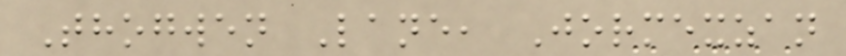Thogwen Lane, Jormexzan
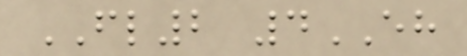FL2 4EH
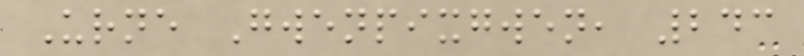Urne Gwenpixgwen, 243
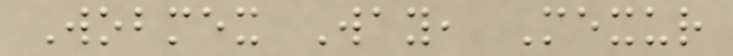Wobmex Way, Mexur
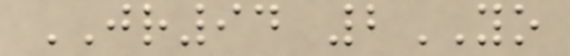JR94 2YO
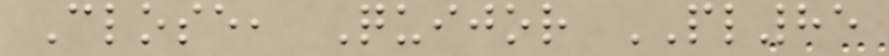Close, Quijor PL85
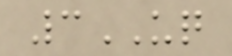3UQ
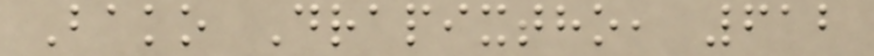Bako Drapixtho, 612
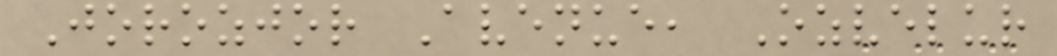Jorozjor Avenue, Ozvelur
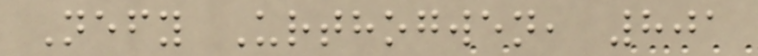Nefy Urthogwen, 801
